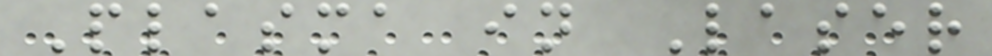Plasma in Laser
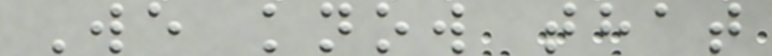We know that
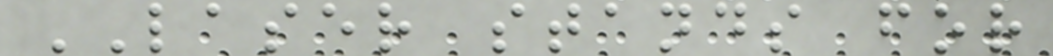LASER stands for
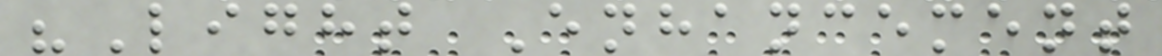"Light Enhancement
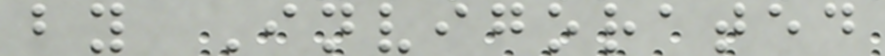by Invigorated
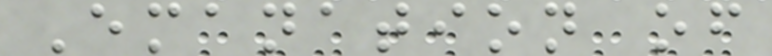Emanation of
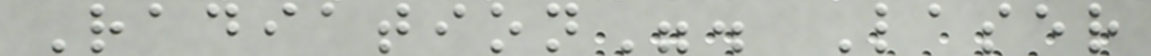Radiation". Laser
